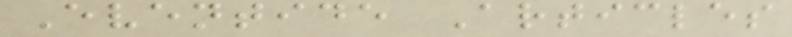Eventide Articles
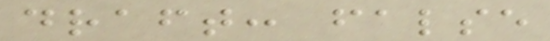draft: false
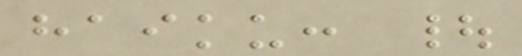haiku: |
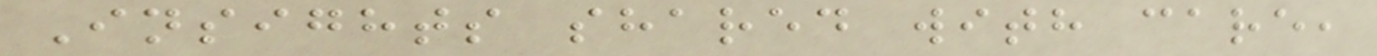Insights shared with care,
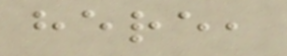here,
